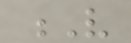V
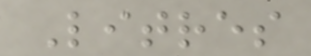Litres
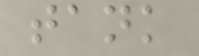tank
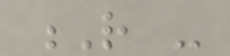R -
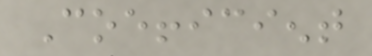Coefficient
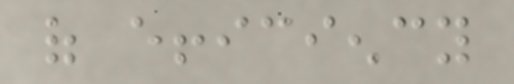of efficiency
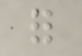for
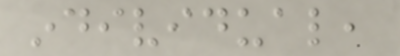individual,
